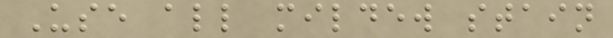Use all mildew stain
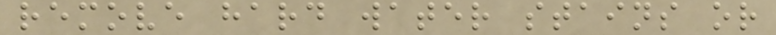remove hard water stains or
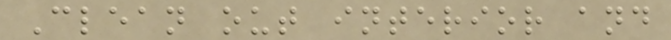Clean out interior and
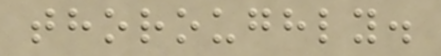thoroughly.
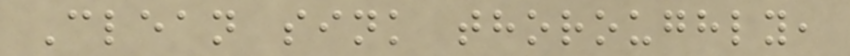Clean sink thoroughly,
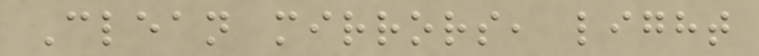Clean mirrors, light
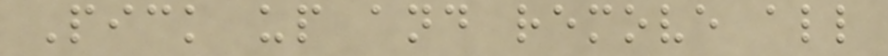Pick up and remove all
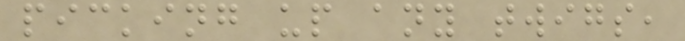picking up any twigs,
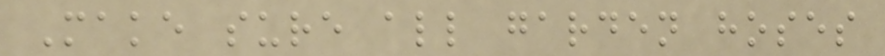Make sure all garden hoses
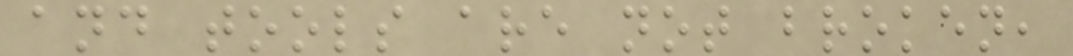and tools are not broken,
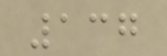137
